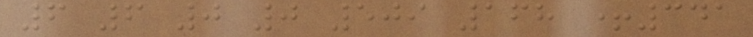6 6 0 0 509 168 +341
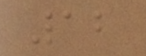12
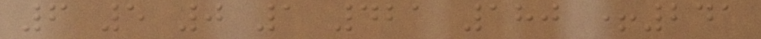6 5 0 1 421 180 +241
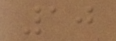10
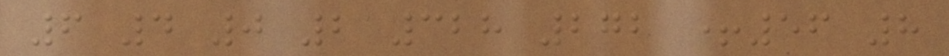6 4 0 2 328 272 +56 8
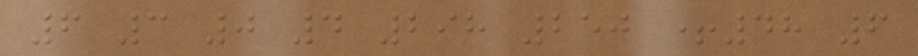6 3 0 4 298 250 +48 6
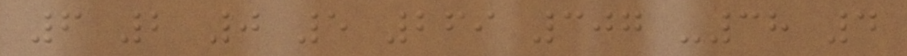6 2 0 5 269 307 -38 4
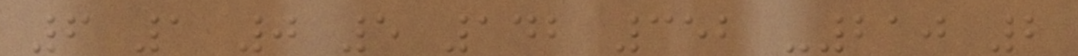6 1 0 5 142 352 -210 2
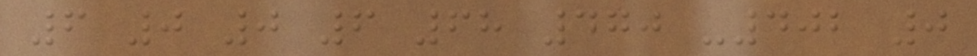6 0 0 6 68 470 -402 0
